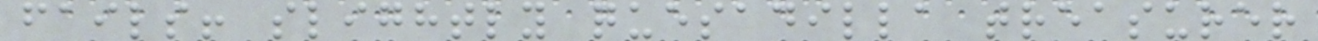fails! slightly quesadilla treasurer
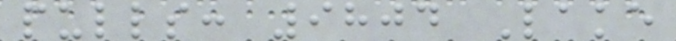pulls: 9804 Lake
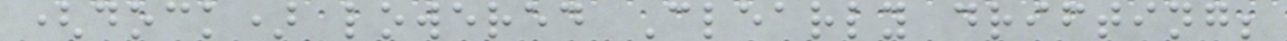(dock) lowered Clearly drifting;
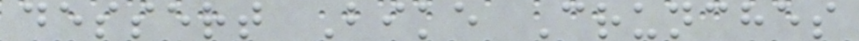dessert Bike Crunches
